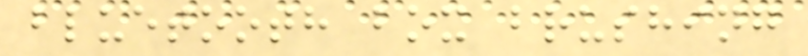bluetooth box brushing
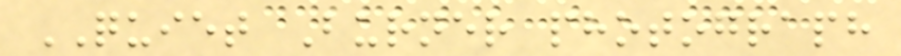QUIET Burner photograph
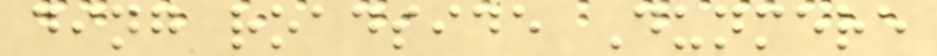ding roadside Dunmere
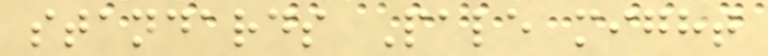standards Pale might
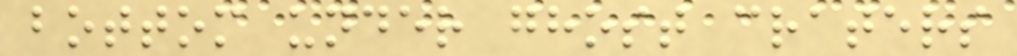bottom under ghost craters
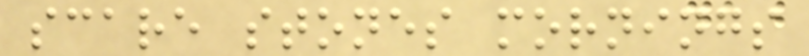scare stones mornings
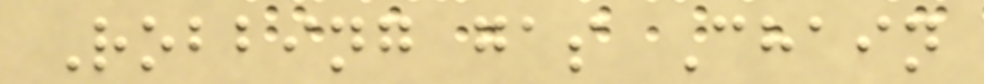Robbing gas Chain
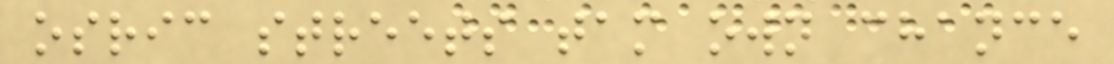osric streets tam own chance
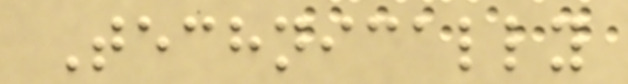Technically
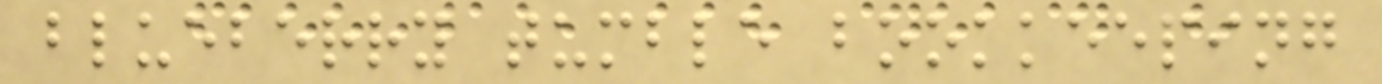blueberry tumble bookkeeping
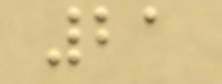21
